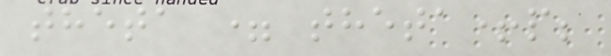theta = theta+p;
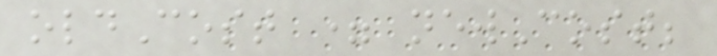oldCost = newCost;
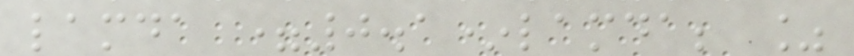lamda =0.1*lamda; %
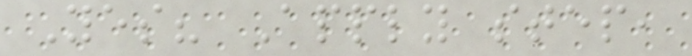Yes? Apply step,
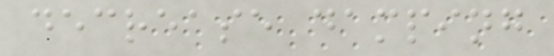decrease damping
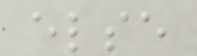else
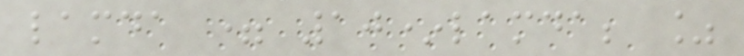lamda = 10*lamda; %
